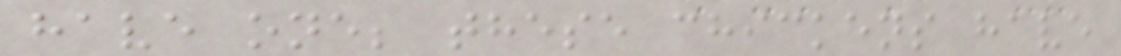have one; these chickens have
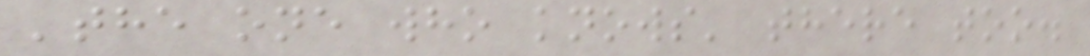'the one who knows' there too.
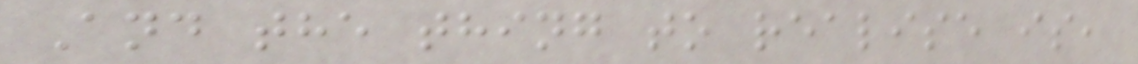And the thing to realise is,
